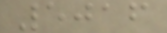5016
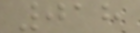018
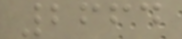2664
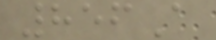856A
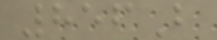856B
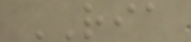RIA
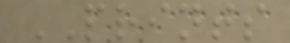PRINTS
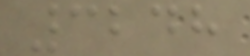3248
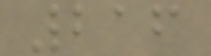216
